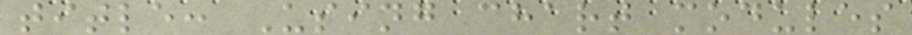title: Using chart modules
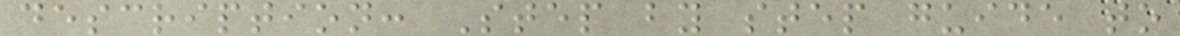description: Step by step guide to
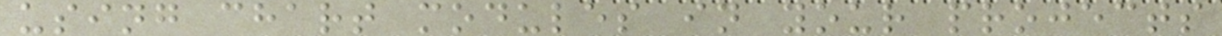using chart modules in your projects
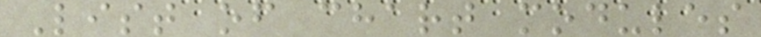List of chart modules
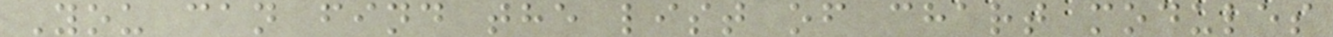You can find the list of chart modules
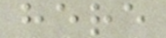here
